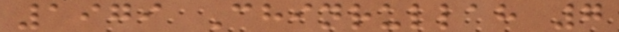1979 Chinrullah 7
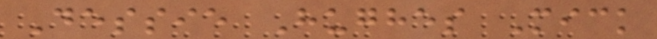Dessie Hughes Mick
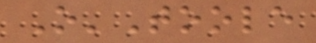O'Toole
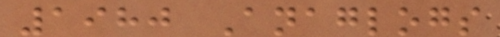1980 Anaglogs
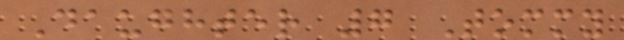Daughter 7 Tommy
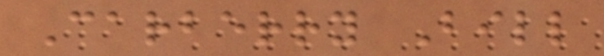Carberry Bill
